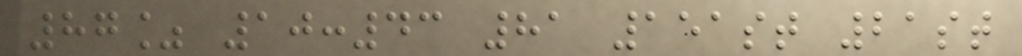87% 10:43 81 151st 21st
